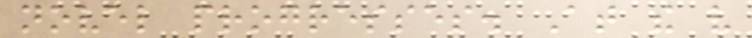novel progresses. At the very
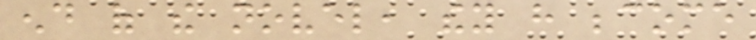end of the novel, they have become
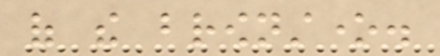of the brownstone.
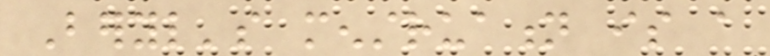Beryl's menstruation is a
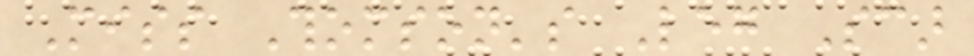Miss Thomson's Leg Scar
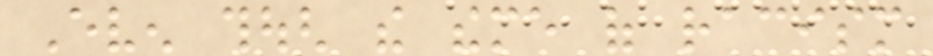Even though the theme of racism
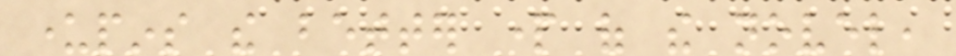underpins the better part of the novel,
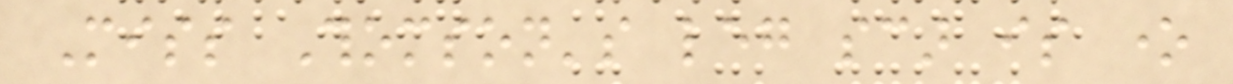Miss Thomson's leg scar is one
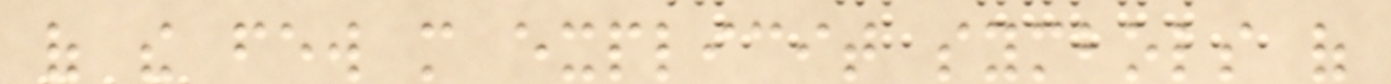of the few more explicit symbols of
